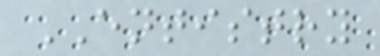ENTISTRY
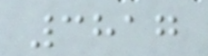3817
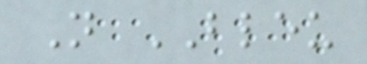N BLEU
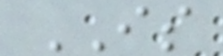IS
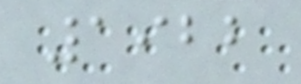1922
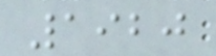1920
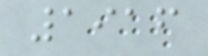1916
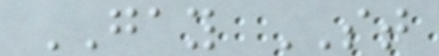GAY ST
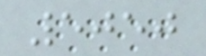5050
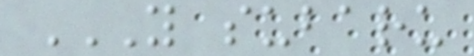Y SUBARU
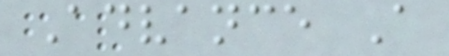Advance A
